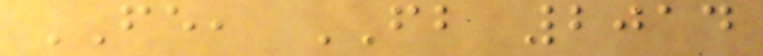FE, FB 2014
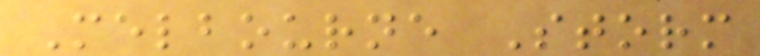Melbourne Storm
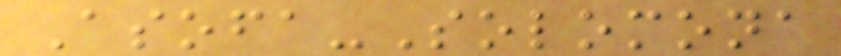Asofa-Solomona
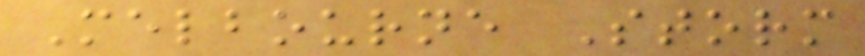Melbourne Storm
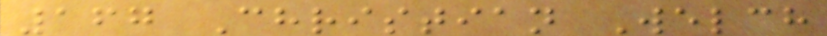167 Christian Welch
